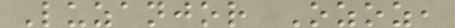Luzanjor Ozoz,
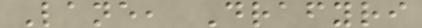Lane, Drafyri
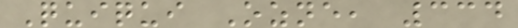Quiqui Ozne, 334
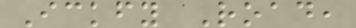Ickfy Road,
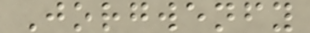Jorgwenfy
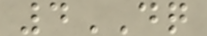4DQ
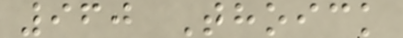960 Thoick
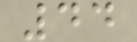44
